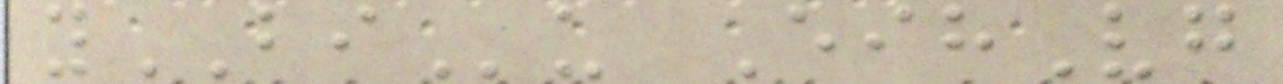yBIu EihVg
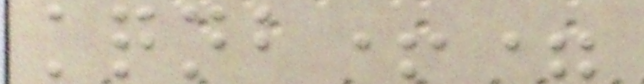kqnb+=
